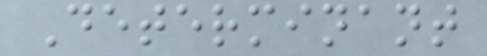Determinant
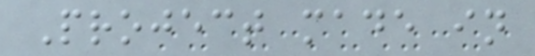Project made in
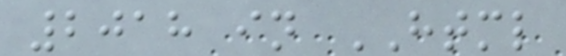2018 in HTML
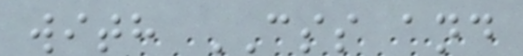with CSS and
